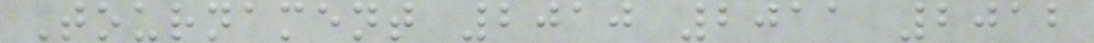Tournament 2010 2011 2012
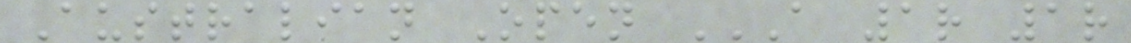Australian Open A 1R 1R
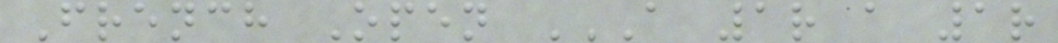French Open A 1R A 1R
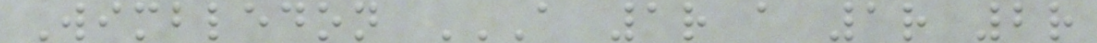Wimbledon A 1R A 1R 2R
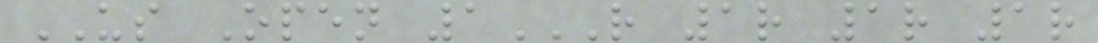US Open 1R 1R 1R 1R
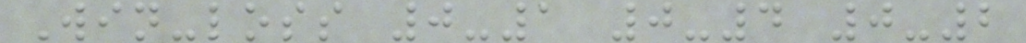Win-loss 0-1 0-4 0-2
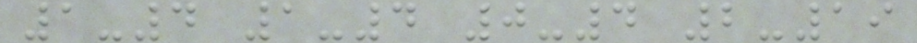1-4 1-4 0-4 2-19
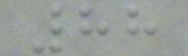88
